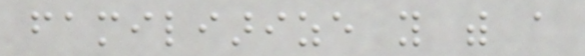familiarize you with a
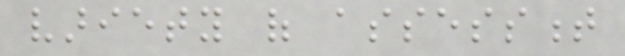variety of assessment
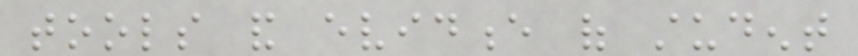tools and evidence of student
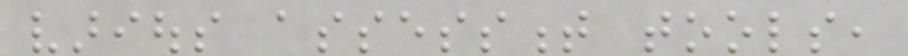various assessment tools,
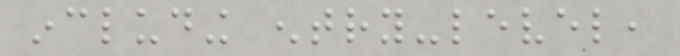including entry-level,
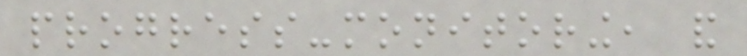progress-monitoring, and
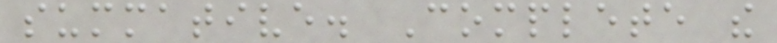summative. Complete the
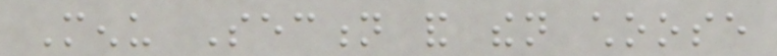Menu Section and then choose
